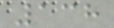138
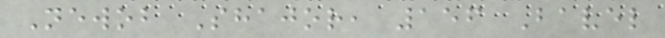Newob Shajor, 156 Bavel
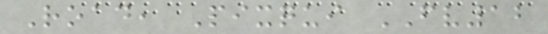Road, Pixqui FV12
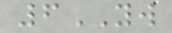6YW
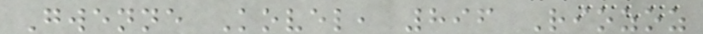Gwenne Kovel, 896 Riozoz
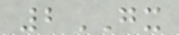2GX
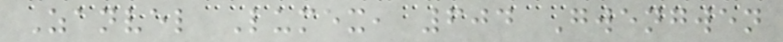Zanvel Lumex, 604 Gwengwen
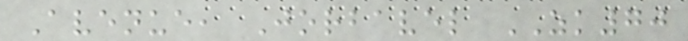Avenue, Jorbavel ZK70
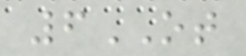6OT
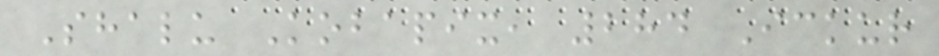Shalu Kobapix, 284 Ickur
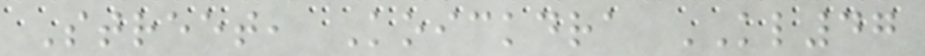Street, Koickdra KL47
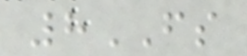8FS
